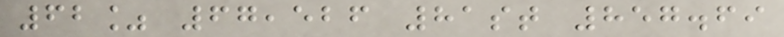62% 67,526 81st 857.69
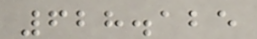628.125
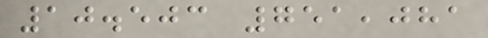10.503 751,081
